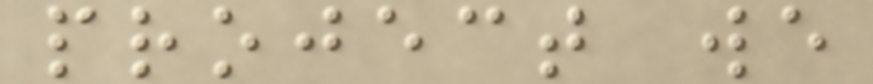project we
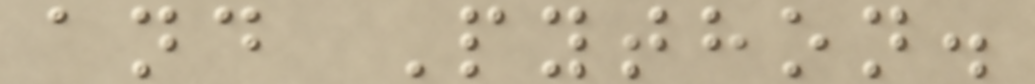and Python.
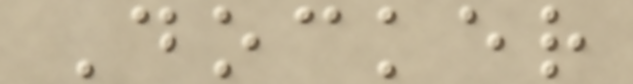Docker
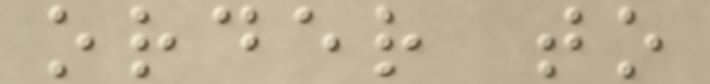order to
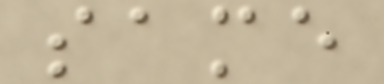same
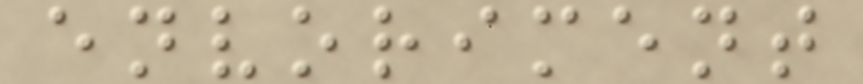envoriment
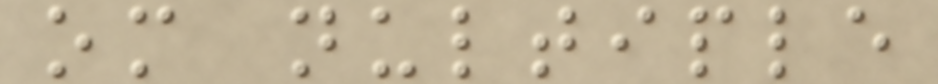om nultiple
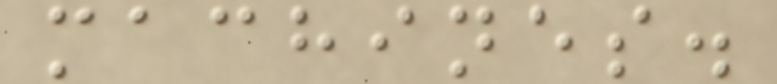machines.
